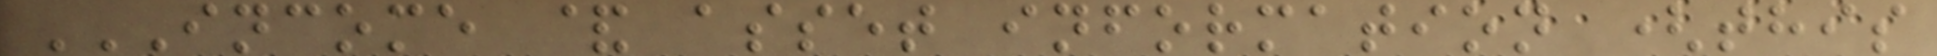INCOME & ASSET INFORMATION (THIS
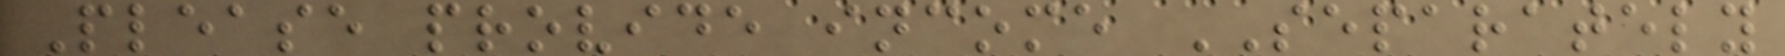Please provide income SEPARATELY
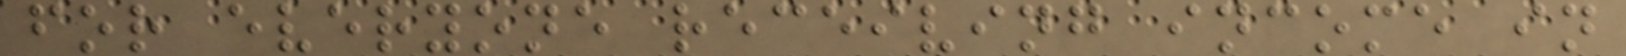for everyone receiving income in
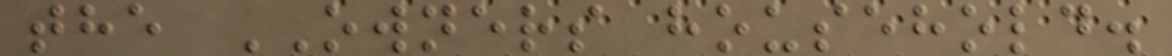the OWNERS household.
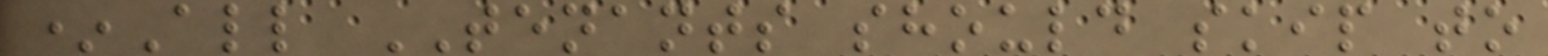*All TENANTS should skip to
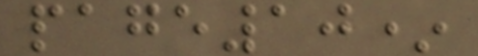page10*
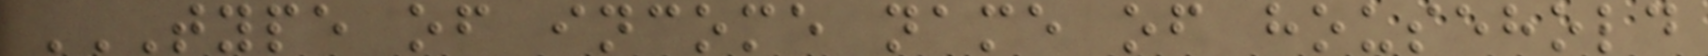TYPE OF INCOME NAME OF HOUSEHOLD
